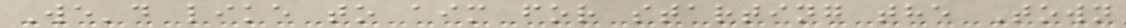We'd like to aim for starting the Town
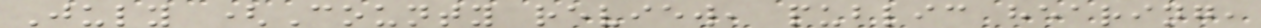July (County review, public hearing,
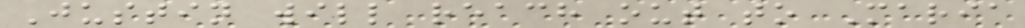Justin will reach out to Maria
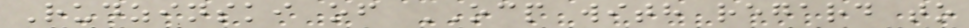Rudzinski of OCP with regard to
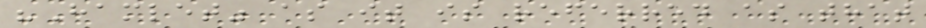"Hamlet" as it is referred as that
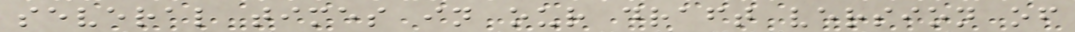several times in our draft version of
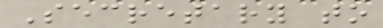Secretary to
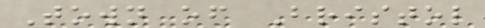Town of Bristol
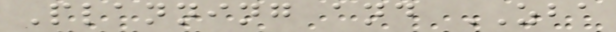Planning and ZBA
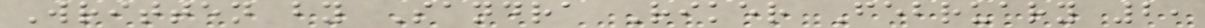Written by Sandra Riker February 2,
